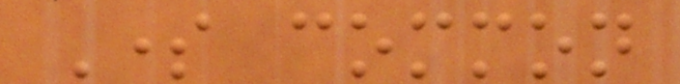Some common
